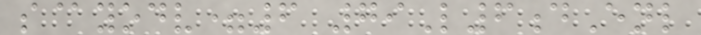s@yodv=6 79L6dEnl
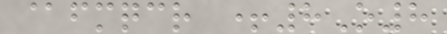@fmqcr +8O8
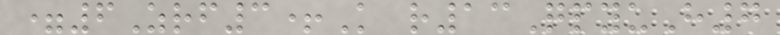=6Zrf3+K r13QpyuH7
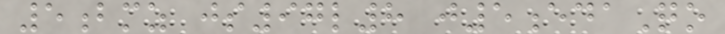5bmz js97l8 j5edaQo
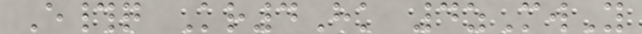E#q Kr4Hk 4zMwY
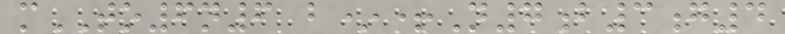mTO6n6 b*+N7b3g4
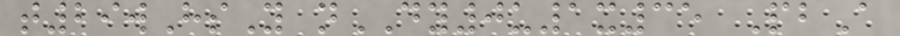t29wHsY nDY0u1x35 PbA
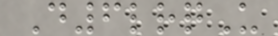D6lrqU
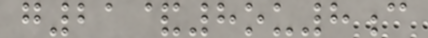g21&8ou8c
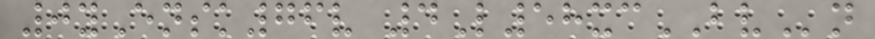0yEnsk76v 4L58xcBVn
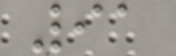91
